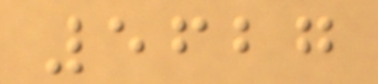5627
